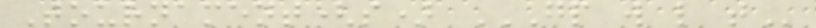Tournament(s) GP W L T
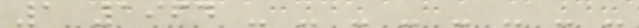1 1964 - - - - - - - -
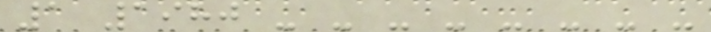1 1980 - - - - - - - -
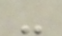-
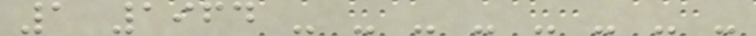1 1964 - - - - - - - -
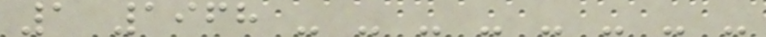1 1968 - - - - - - - -
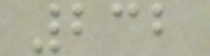232
